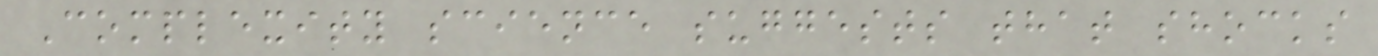Complexity science suggests that shocks
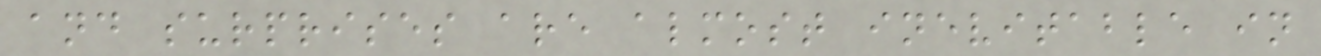and surprises are almost inevitable in
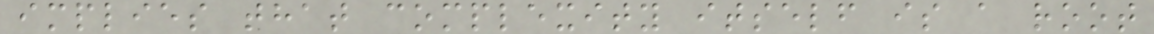implies that complexity itself is a root
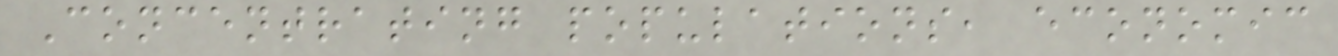Concentrating populations, economic
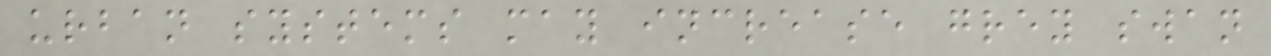urban systems may increase grey swan
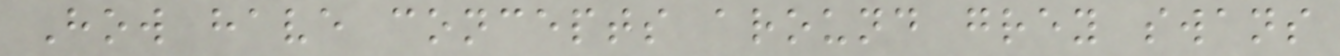How have concepts around grey swans
